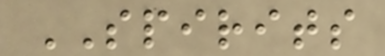SPIRITS
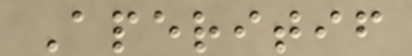Aperitif
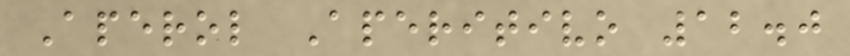Aperol Aperitivo 12.0
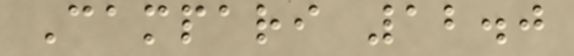Campari 12.0
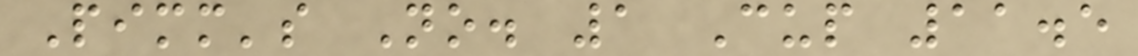Pimm's No. 1 Cup 11.5
